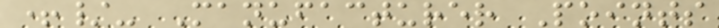+/- Manufacturer Points
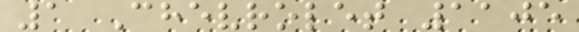1 Chevrolet 1105
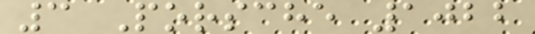3 Porsche 1022
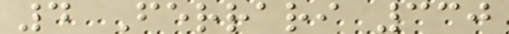4 Ferrari 330
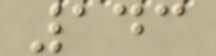143
